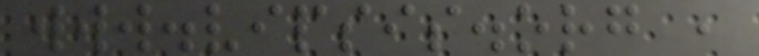www.vipsis.org ,
